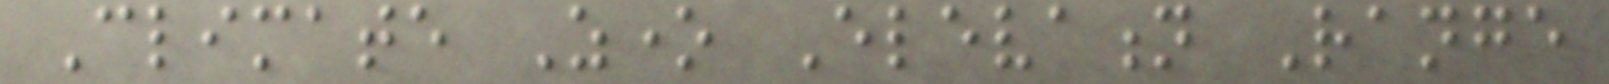Climate Zone Elevation Range
